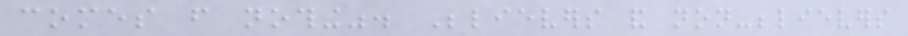comes from nothing". Believers and non-believers
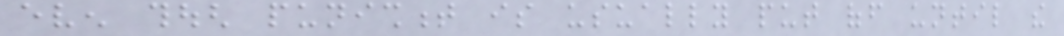even though punishment is usually put off until the
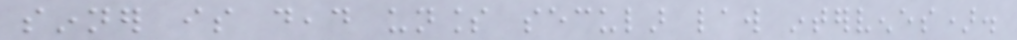sinner is dead unless secular law intervenes).
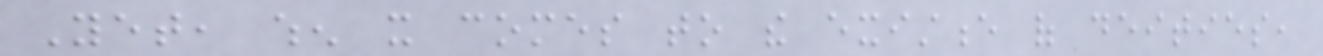Yet, when it comes to the existence of deities,
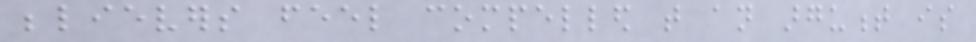believers feel compelled that an argument is
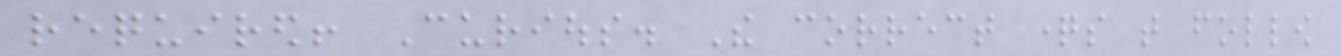required! Curious. The correct questions that follow
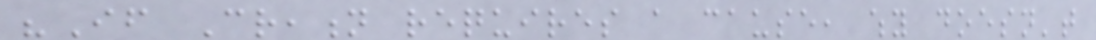"If Creation requires a cause, why doesn't
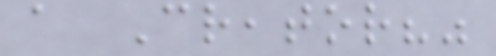a Creator?"
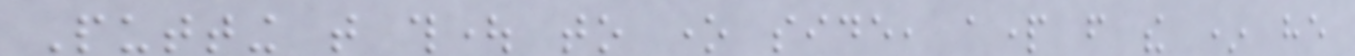Putting that thought to one side, apart from the * he
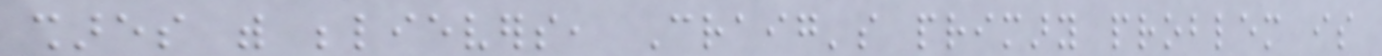shares with believers, Craig's primary problem is
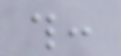this:
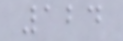124
